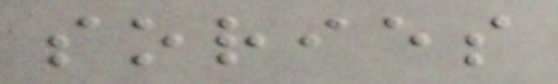sories
